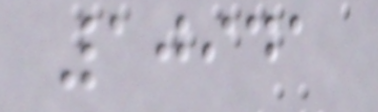10941
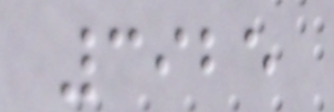3925
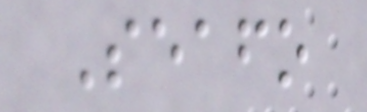Seafo
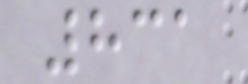831
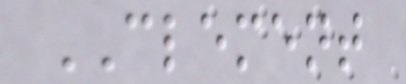CLEMENT
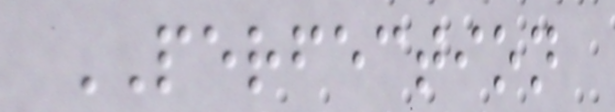PERFECTION
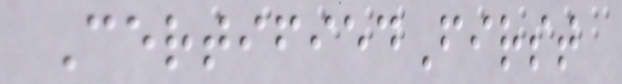CertifiedFirst
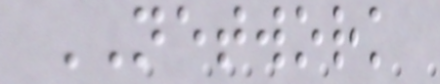NETWORK
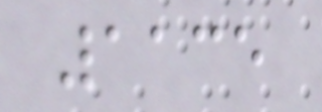1135
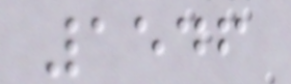1546
